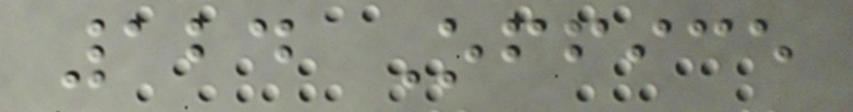124 Office
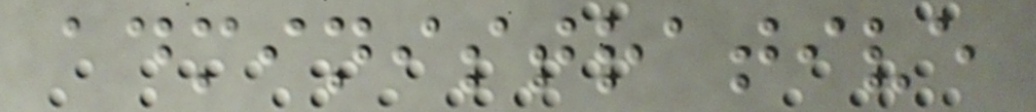administrative
